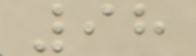98
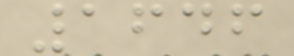1646
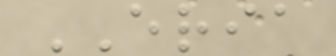ERIA
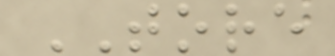TORE
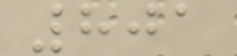801
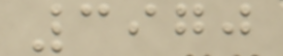3970
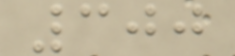300
